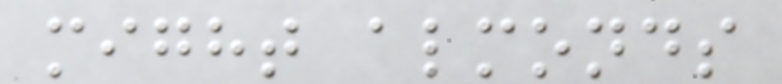might almonds
